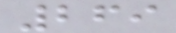269
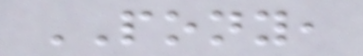PONY,
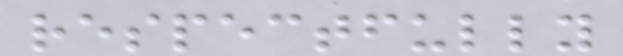respectfully
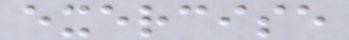exercise
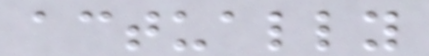actually
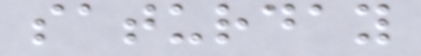saturday
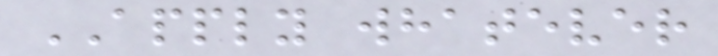APPLY whatever
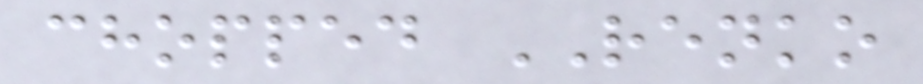chopped RENKO
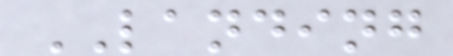LANDING
